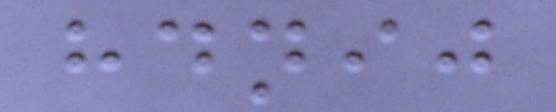hdnij
